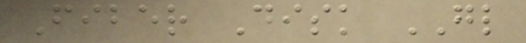Fiber Disk GL
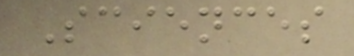Sciences
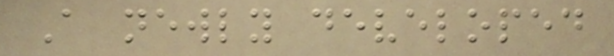A newly developed
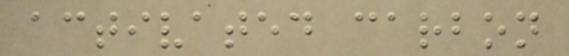activated carbon
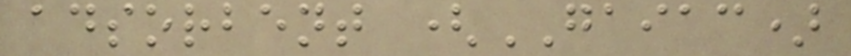adsorbent (GAIAC)
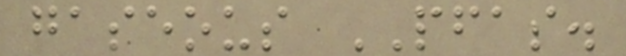gaseous PFAS.
